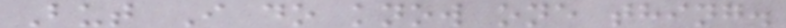But I do know one thing.
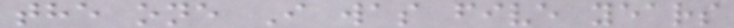the one I was five years
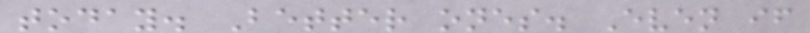today. Better ones. Even if
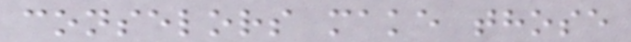conselors make those
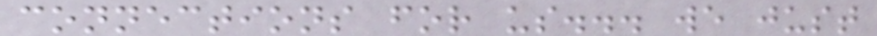connections for us... we just
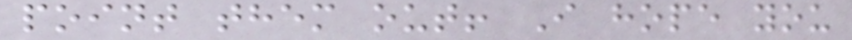point them out! I hope you
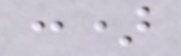:)
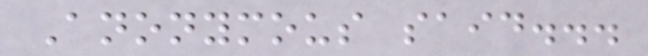Anonymous said...
